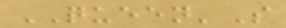QUEEN'S
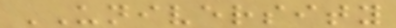UNIVERSITY
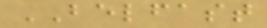BELFAST
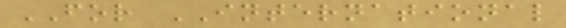FOR INTERNATIONAL
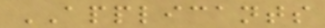APPLICANTS
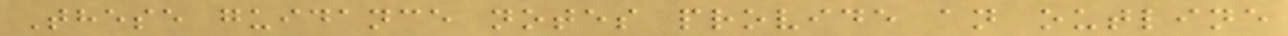These guidance notes provide an outline
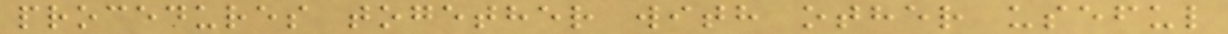procedures together with other useful
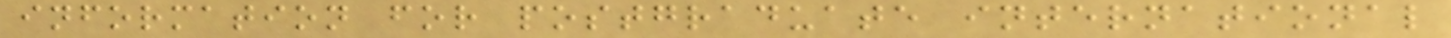information for postgraduate international
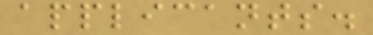applicants.
